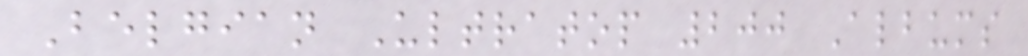Belgian Ultratop 200 Albums
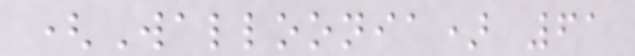(Walloonia) 61
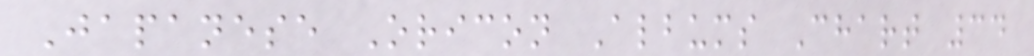Japanese Oricon Albums Chart 34
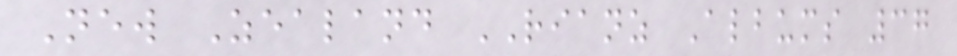New Zealand RIANZ Albums 37
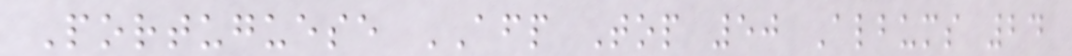Portuguese AFP Top 50 Albums 24
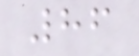86
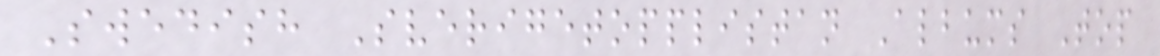Swedish Sverigetopplistan Albums Top
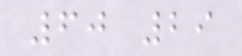60 29
